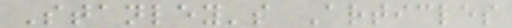Stanley's Articles
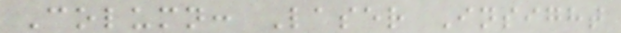Column: Laser Insight
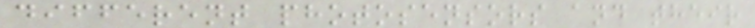different photosensors and their
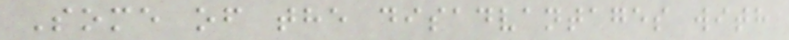Some of the disadvantages with
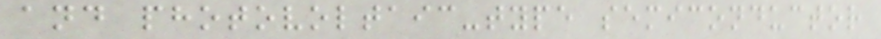and photovoltaic-type semiconductor
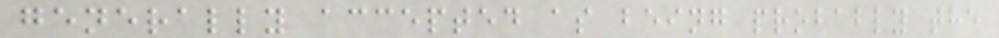generally accepted as being probably the
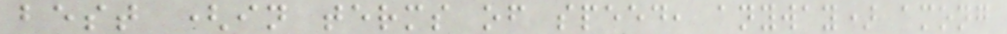best (in terms of speed, anyway) among
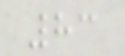83
